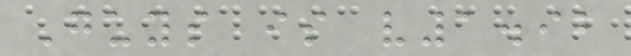Guys is v1.92
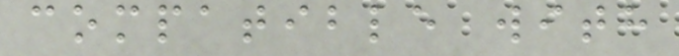compatible with
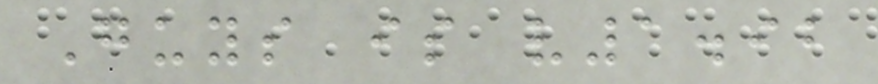Guys is v1.92
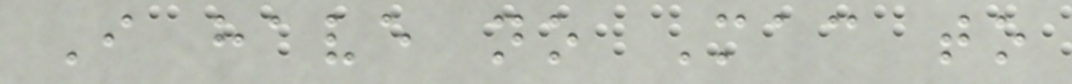I have no Mac to
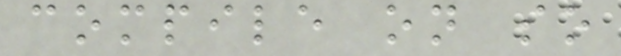compile on so
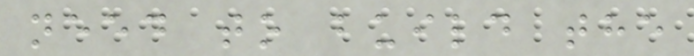need to build the
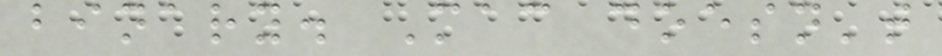binary. Mac doesn't
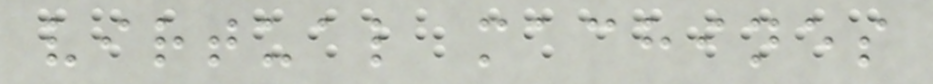virtual machines
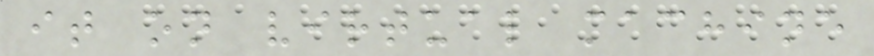it on virtual machine
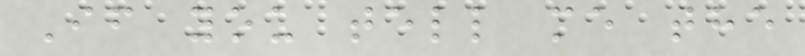If you tell me the
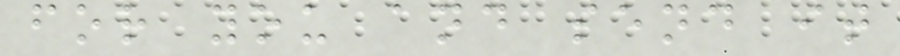for you and send it
